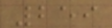259
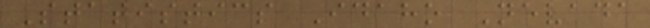Statistics Idaho Nevada
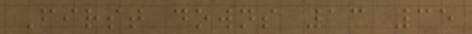First downs 13 35
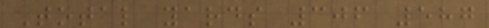Total yards 306 587
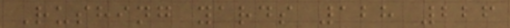Rushing yards 128 226
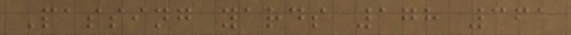Passing yards 178 361
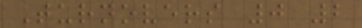Turnovers 0 2
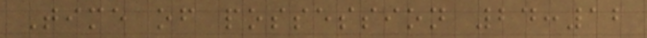Time of possession 24:12
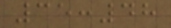35:48
